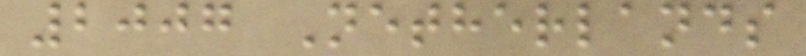2007 Netherlands
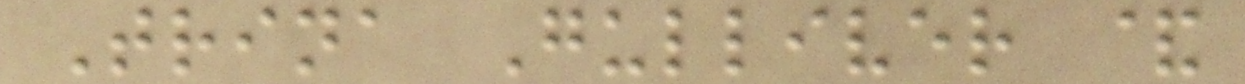Trina Gulliver &
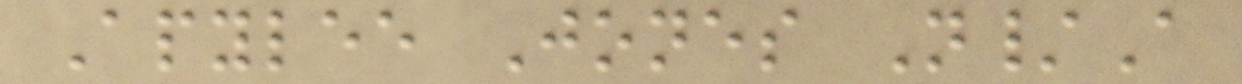Apylee Jones N/A
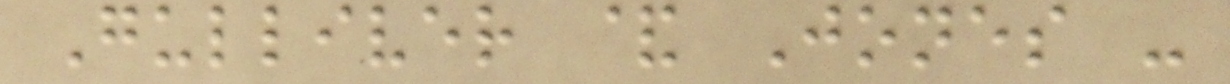Gulliver & Jones -
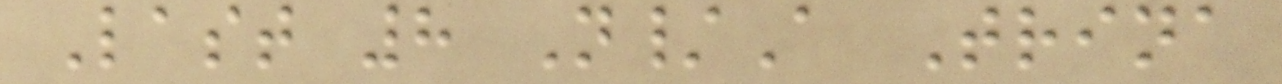Last 8 N/A Trina
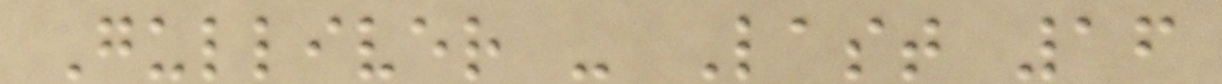Gulliver - Last 16
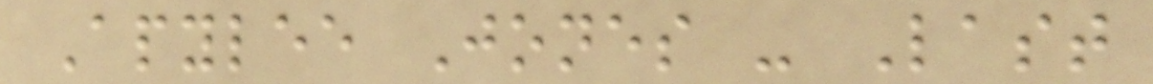Apylee Jones - Last
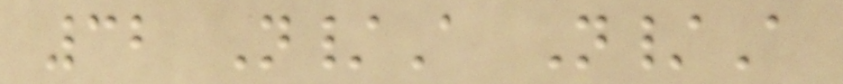32 N/A N/A
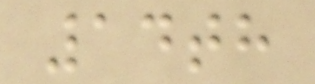14th
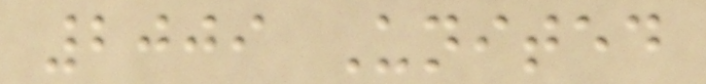2009 United
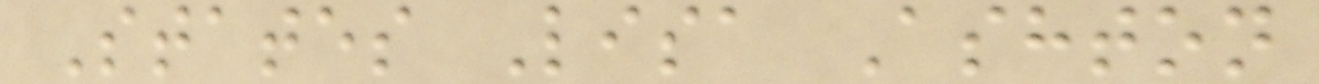States Lisa Ashton
